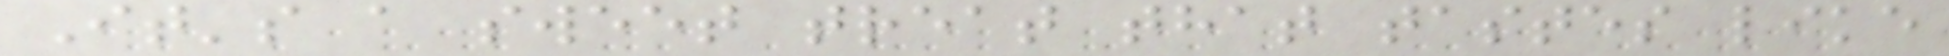It's a sweet treat that tastes like
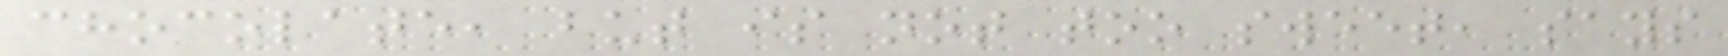chocolate, but is not too sweet, says
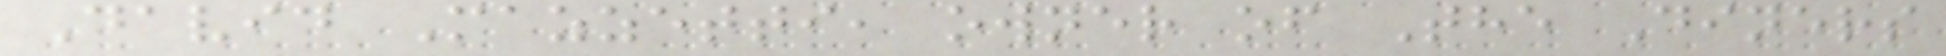David Mazzetti, owner of The Diners
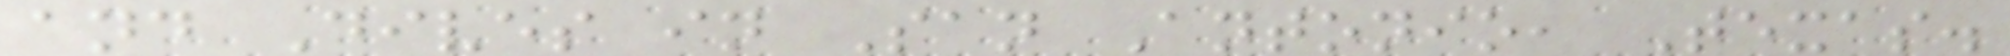and Dives in San Antonio, Texas.
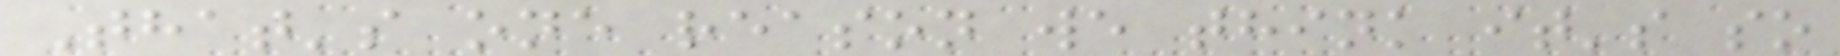That's one reason we think it's so
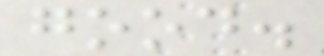good.
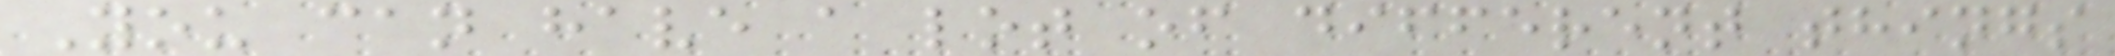You can have a lot of different things
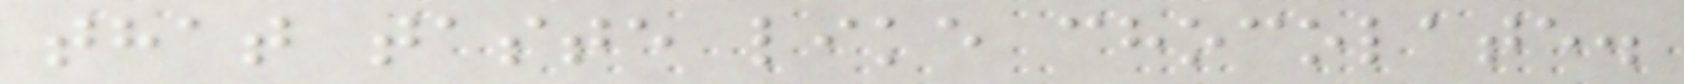that taste like chocolate.
